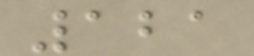121
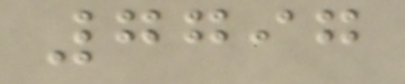7797
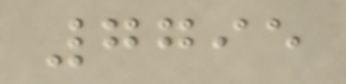7795
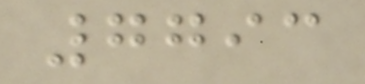7793
